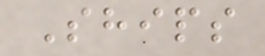Ships
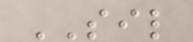SIL
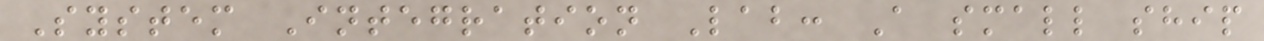System Integration Lab: A small ship
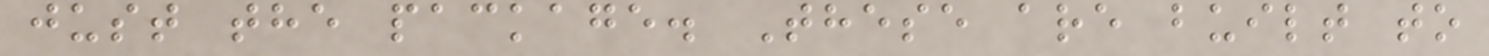just the package. These are built to
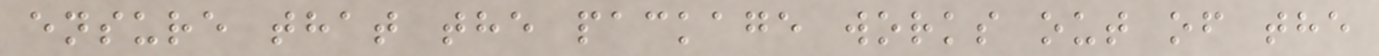ensure that the package works out of the
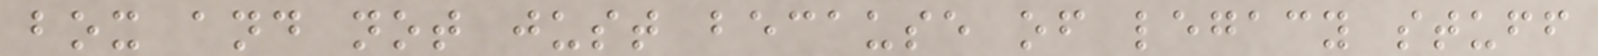box and not just because of legacy stuff
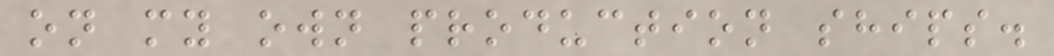on my own production ships.
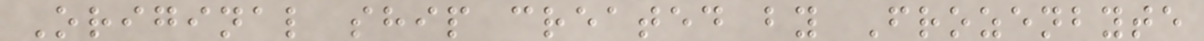Original ship created by Frozenbyte
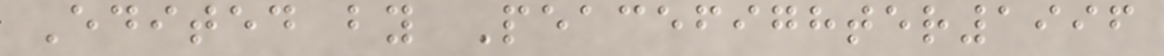Edited by Peacefighter1996
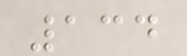134
